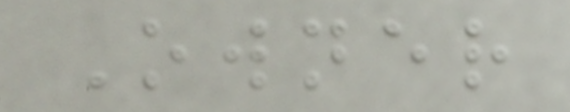Owner
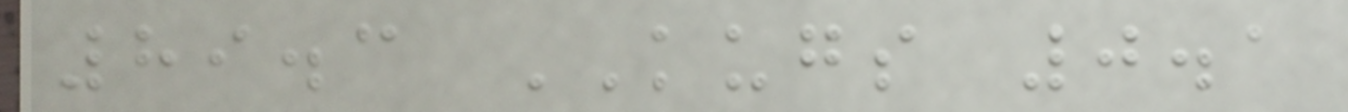89.3 KUGS 0.1
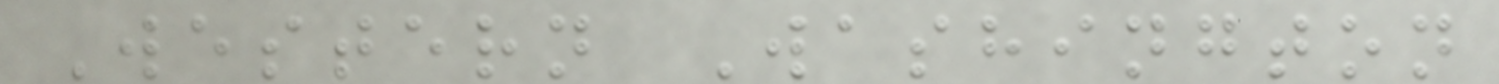Western Washington
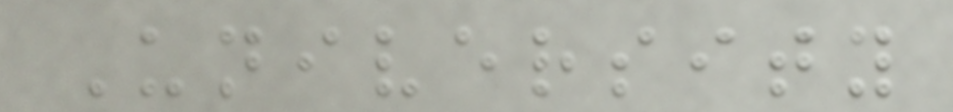University
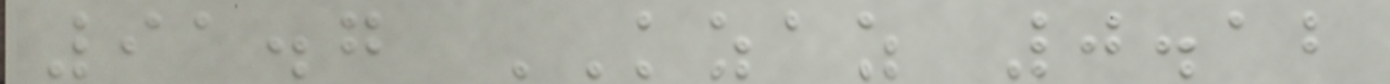91.7 KZAZ 0.12
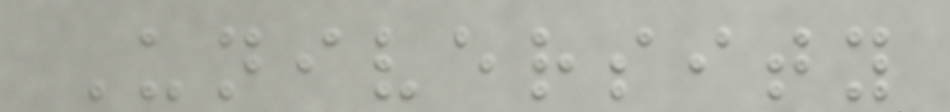University
